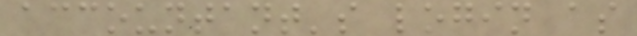accountant's login as
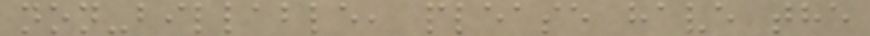non-billable, please have the
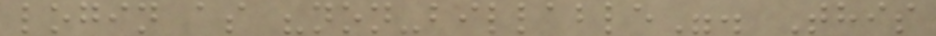login as "non-billable". This
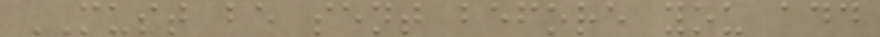MUST be sent before you add
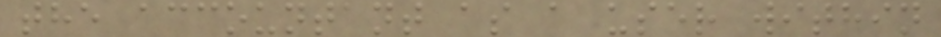the accountant as a user within
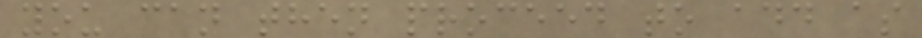you can then proceed to add as
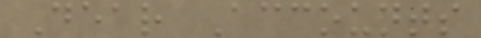Dear Accounts
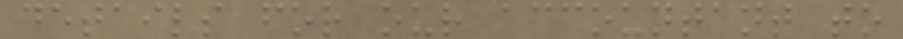details for our accountant to
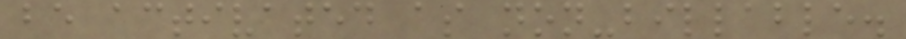be activated as non-billable.
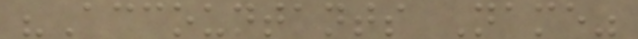"Accountants Name"
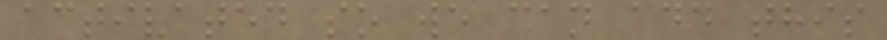activated so we can add this
